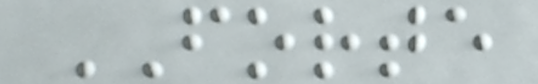FORTE
